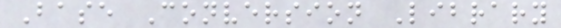Base Conversion Library
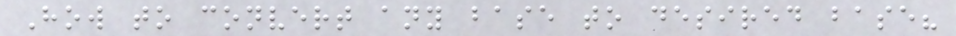How to convert any base to desired base?
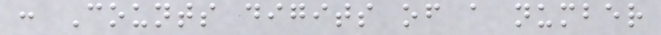: Counts digits of a number
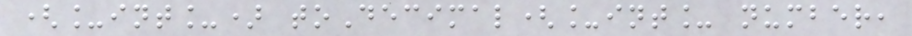(_int_) toDecimal(_int_ number,
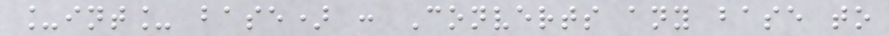_int_ base) : Converts any base to
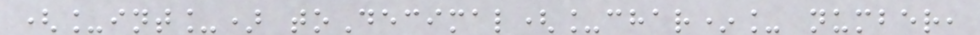(_int_) toDecimal(_char*_ number,
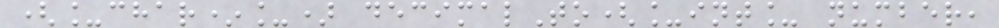(_char*_) decimalTo(_int_ number,
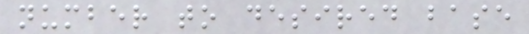number to desired base
